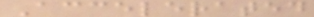Accelerated
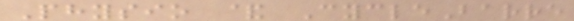Physio & CycleBarre
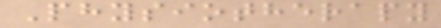Physiotherapy
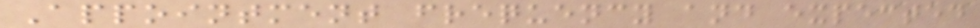Appointment frequency and expected
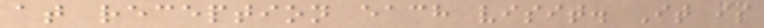at reception each visit. It is
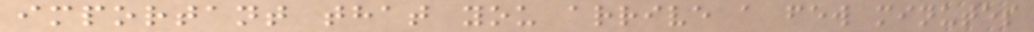important that you arrive a few minutes
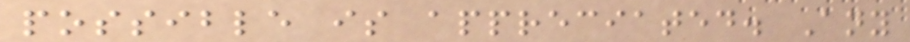possible is appreciated. Any
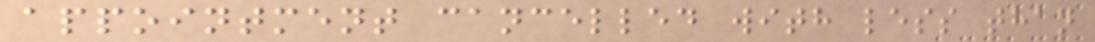appointment cancelled with less than
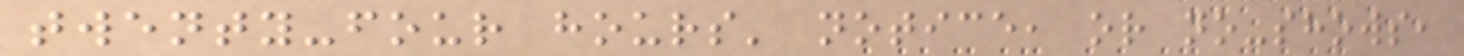twenty-four hours' notice, or no-shows,
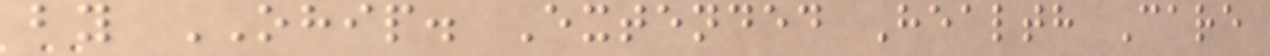by OHIP. Extended Health Care
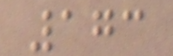173
